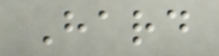Hard
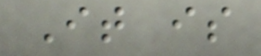It is
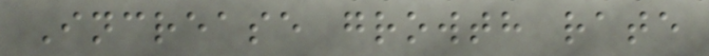Increase growth rate
